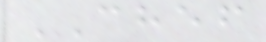CHEF
